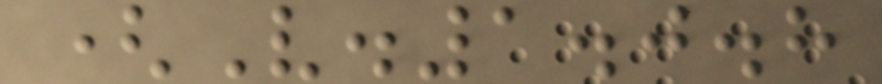(V.1.0.8
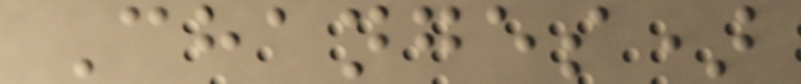Changes)
